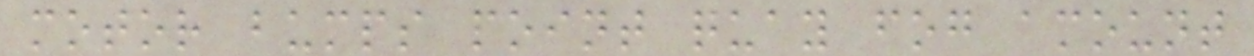motor bumps point quay fog amount
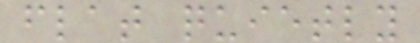flat quietly
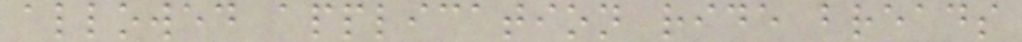allowed application ride breads
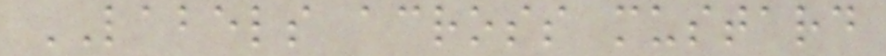LABELS across mustard
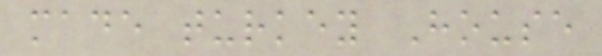made turkey House
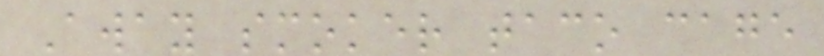Away smoker taco cage
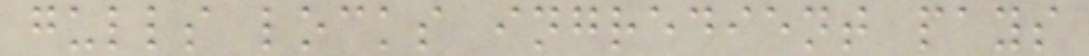gulls locks ingredient pays
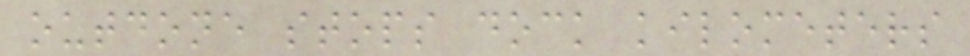outdone stops dock kilometers
